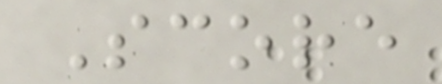Score
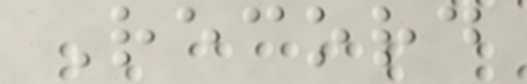Record
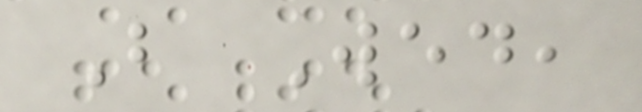B Wed,
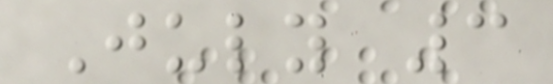July 3
